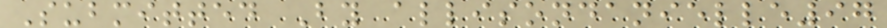Submitted By allisondanielle97
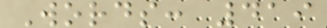Words: 419
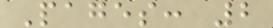Pages: 2
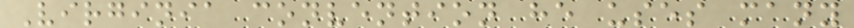Virginia convention he uses many
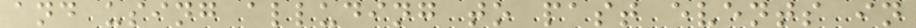and using alluding to past events in
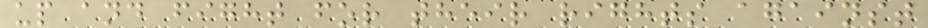up and fight for their rights against
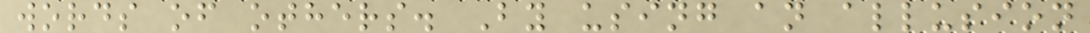words of others. By using an allusion
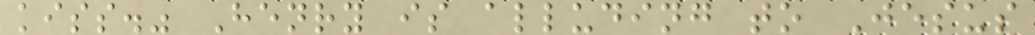kiss." Henry is alluding to Jesus
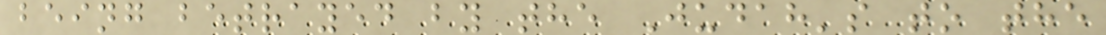being betrayed by the Judah's to the
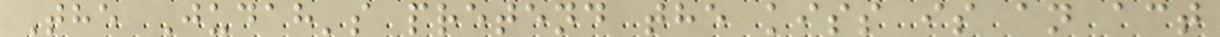The Judah's pretend the kiss is an act
